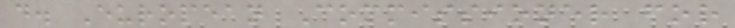d. European Commissioner for
